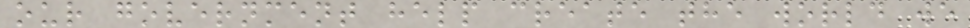our government help create the world we
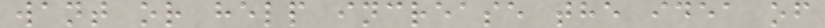want or help increase the idea of
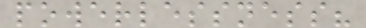powerlessness?
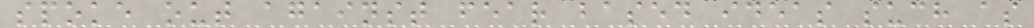spoke out against fear based ideas such as
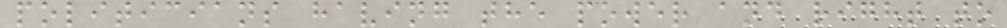politicians having the power and right to
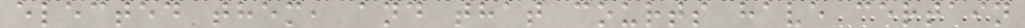elected them, and that courts have certain
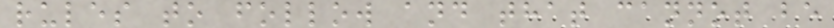rules to follow and that cannot be
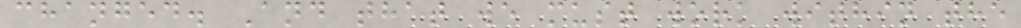changed. And that we must work within the
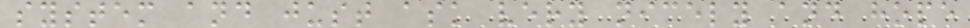system and just ask very nicely and hope
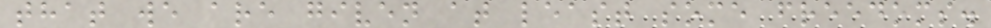that we are given at least some freedoms.
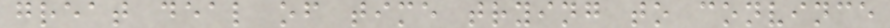great deal of time trying to convince
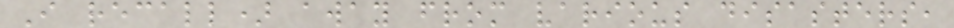I recall) away from various disasters,
